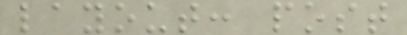layout: post
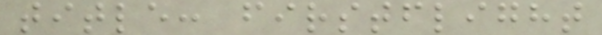title: firstflight
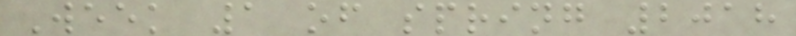Week 1 of spring 2018
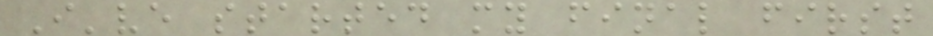I've started my final first
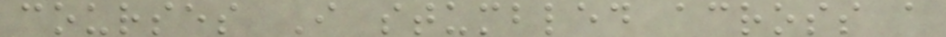courses I stumbled across a
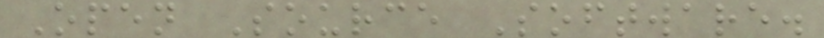Open Source Software.
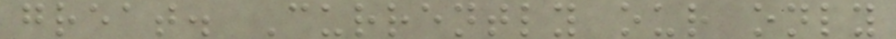great. Currently our only
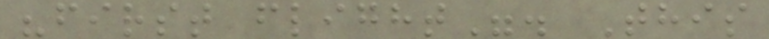"first flight". This
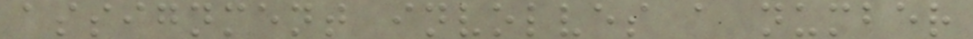assignment involves a number
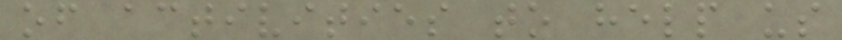of activities to help us
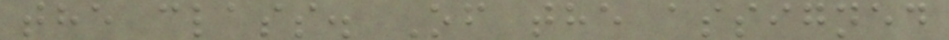the class. Of the assigned
